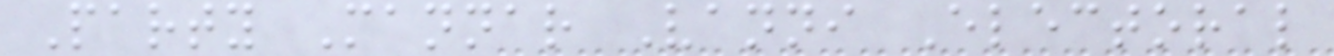Party Mannar Vanni Electoral
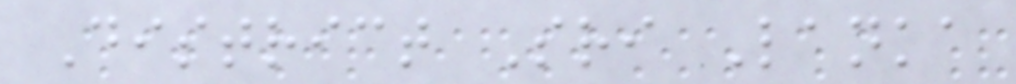District Sri Lanka
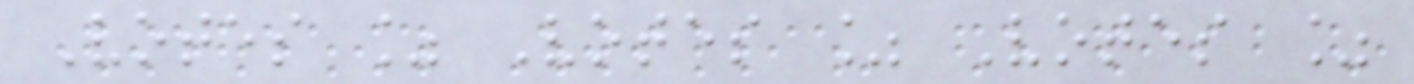Votes % Votes % Votes %
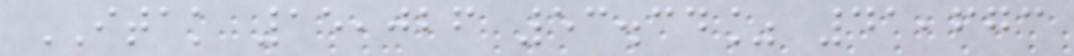ITAK 15,026 53.34% 41,673
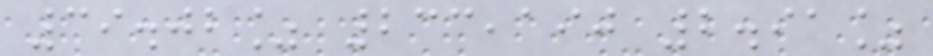39.02% 233,190 2.91%
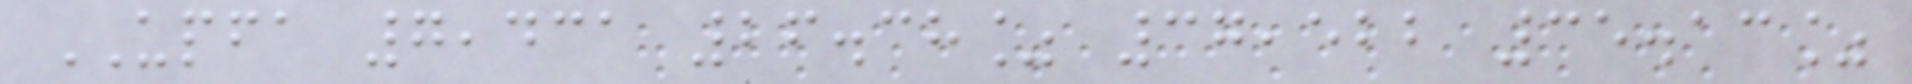UPFA 7,431 26.38% 37,522 35.13%
